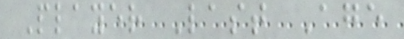Player Last Age
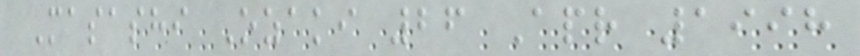Masashi Ozaki 26 Apr 1998
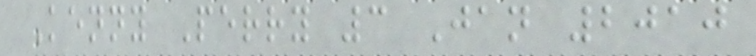Kenny Perry 3 Jan 2010
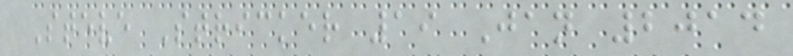Steve Stricker 19 Jan 2014
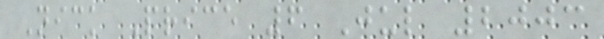Nick Price 6 Jul 2003
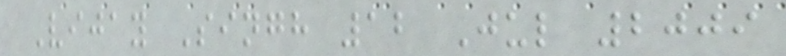Vijay Singh 12 Jul 2009
